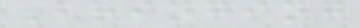Bringing
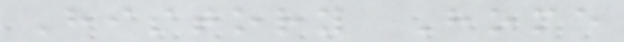History Home
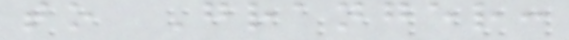to Granger:
